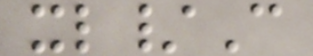xl/C
